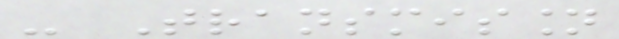- Transmission
